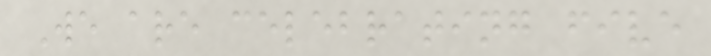We are celebrating five
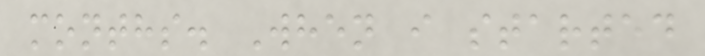months. When i started
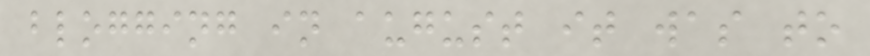blogging in august it was to
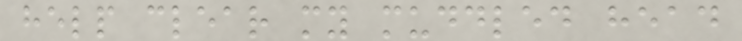help clear my muddled head
